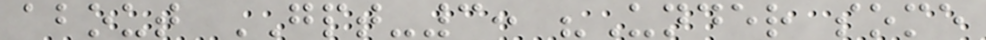about GPT-3: "Under some
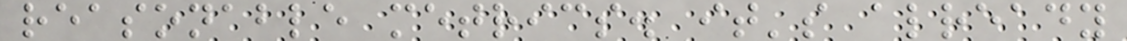reasonable metrics. it's already
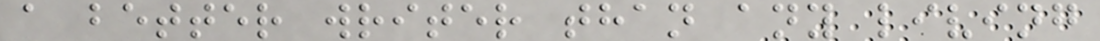a better writer than any living
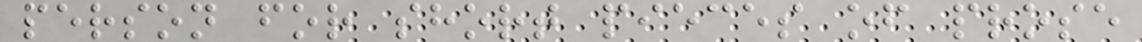person for short pieces of prose
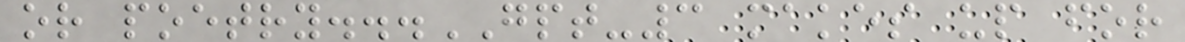or poetry...GPT-3 makes up for
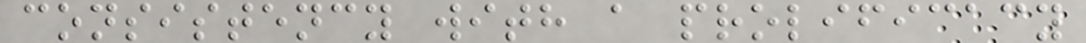consistency with a prolificacy
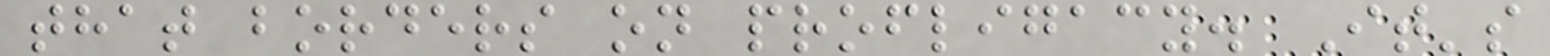that borders on profligacy. It's
